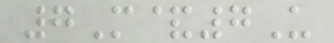7M&7U
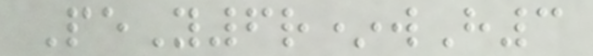PeY6r*wH3
